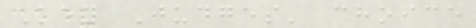Key Judges' choice
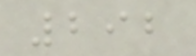292
